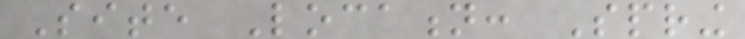Site Location: Spring
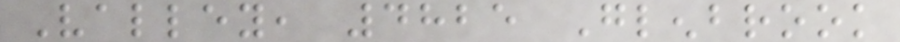Valley, 4825 Glenbrook
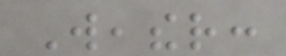Weather:
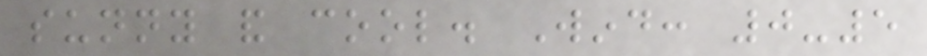sunny and cool. Wind: 0-5
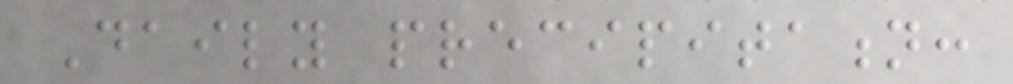Daily precipitation:
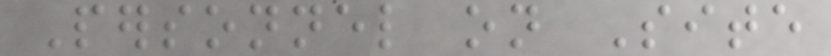Personnel on Site
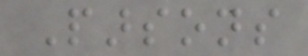Parsons
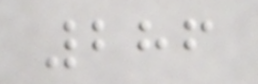286
